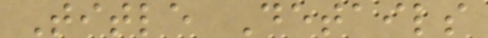Title Details
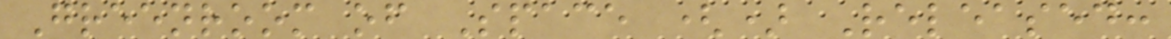Greenroom of Space () Released:
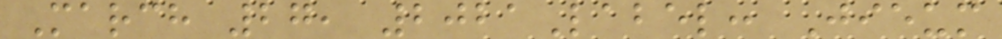March 27, 2021Label: Jieum
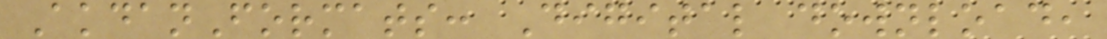AkdanFormats: Digital download,
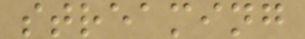streaming
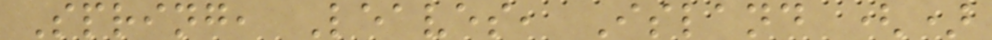Spring, Leaves, Island ()
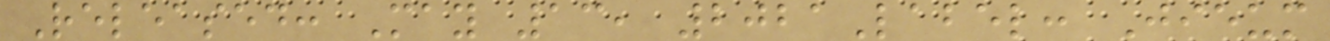Released: May 13, 2021Label: Jieum
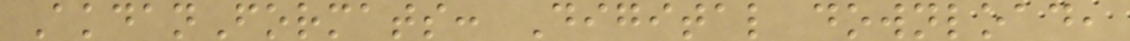AkdanFormats: Digital download,
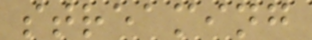streaming
